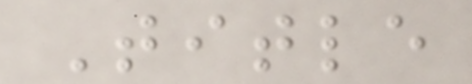Title
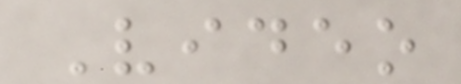Video
